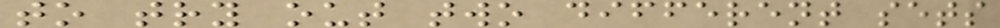to try out two different sets
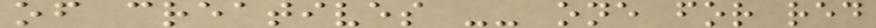of creatives -- one for red
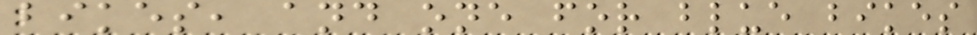bikes, and one for blue bikes
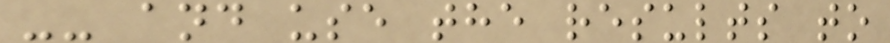-- and use the results to
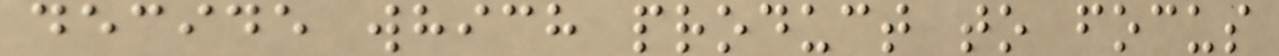decide which product to focus
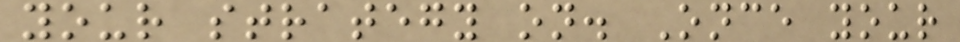your strategy on. Once your
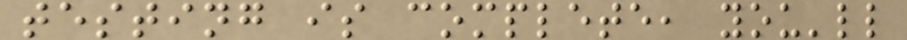testing is complete, you'll
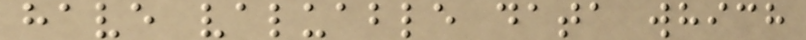have valuable data which
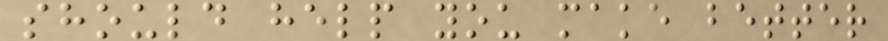should help you make better
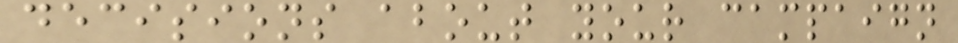decisions about your campaign
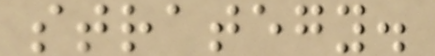strategy.
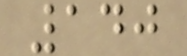140
